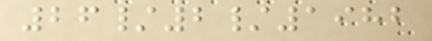26/2/1982
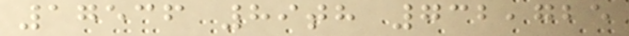17536 89th 732,725
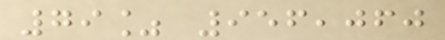79% 956,060
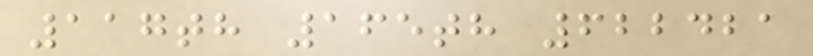117th 165th 622421
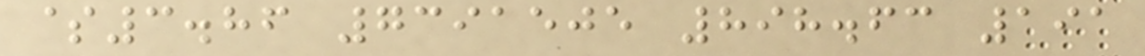$3.86 7391505 898.63 191
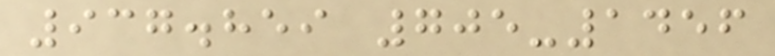937.859 705-1456
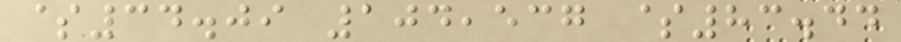$34.09 104,537 $83.44
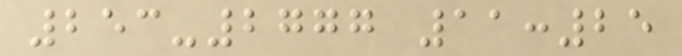253-2777 11:25
